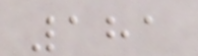181
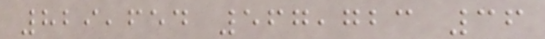829,654 567,723 36
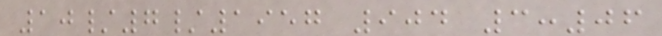10/7/1957 904 3:06
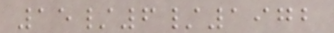15/6/1972
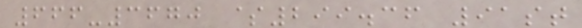666-3670 $299.36 91st
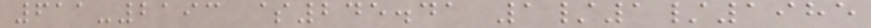611-2193 $245.41 1/1/1985
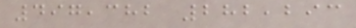497,382 282,293
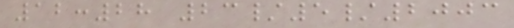12:28 23/5/2003
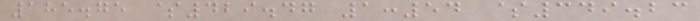185.75 $429.47 1:54 $349.23
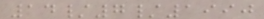14/7/1990
